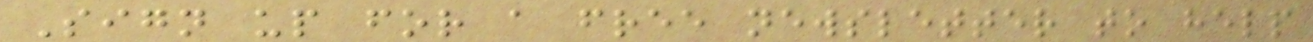Sign up for a free newsletter to help
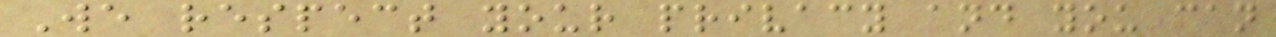We respect your privacy and you can
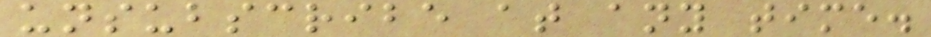unsubscribe at any time.
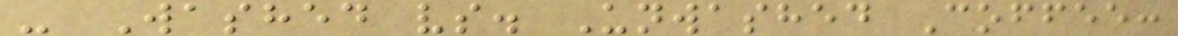- Washed vs. Unwashed Coffee:
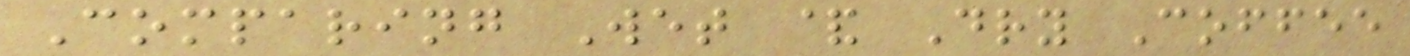Comparing Wet & Dry Coffee
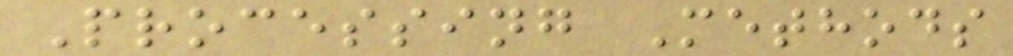Processing Methods
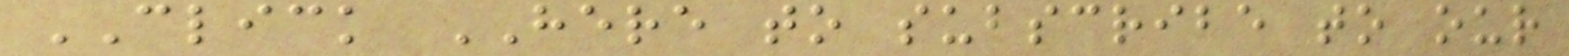CLICK HERE to subscribe to our
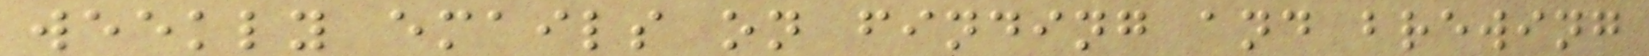weekly emails on finding and brewing
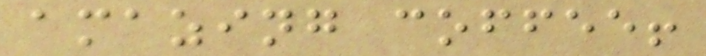amazing coffee!
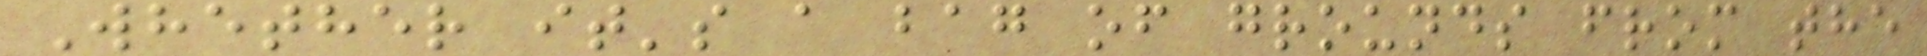Whether it's a bag of grounds from the
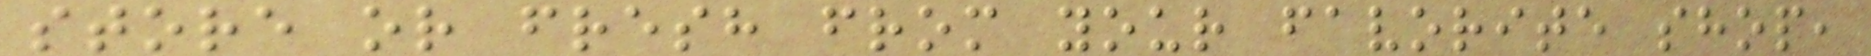store or fresh from your favorite shop,
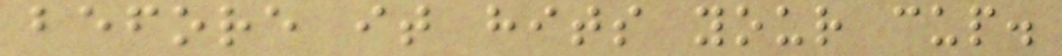before it hits your cup.
